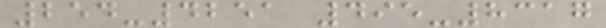254-4251 495-8317
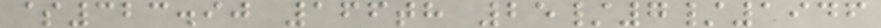$323.90 166th 25/7/1946
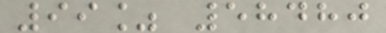99% 58480
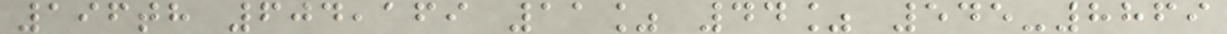196th 604,169 11% 44% 545-8869
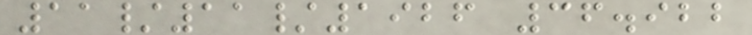11/11/1926 36.922
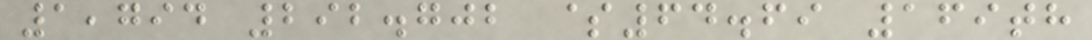1,794 292.702 $64.69 169th
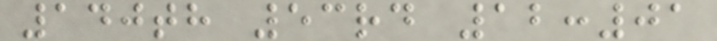140th 53rd 12:01
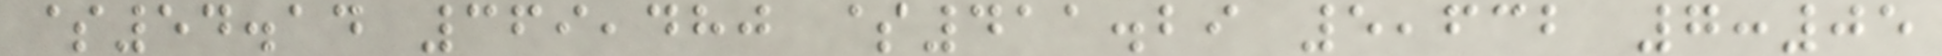$54.14 369,480 $411.29 5,632 7:05
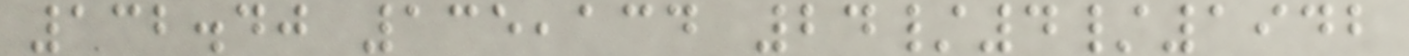132.40 135,134 24/4/1942
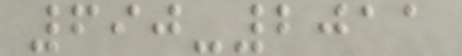690-2011
